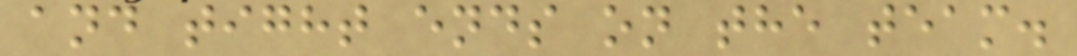and tight ends on the team.
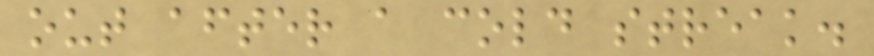out after a cold streak.
